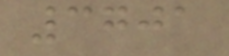3701
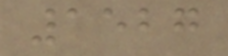1527
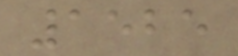1525
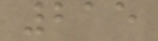215
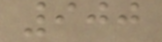900
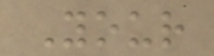Your
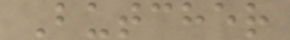Butcher
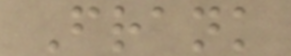Frank
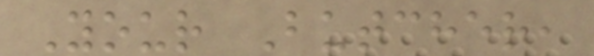Your Butcher,
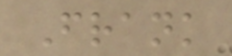Frank
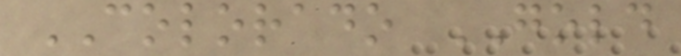COLORADO GOLD
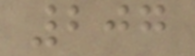207
